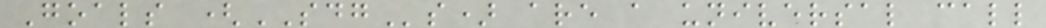Goals (SDGs) are a universal call
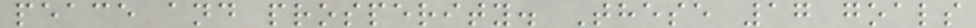peace and prosperity. These 17 goals
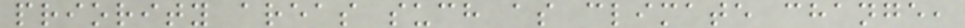priority areas such as climate change,
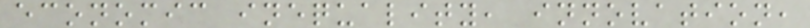economic inequality, innovation,
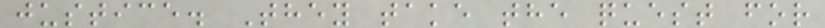justice. They take the quest for
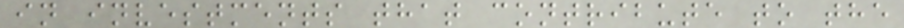in investments that contribute to the
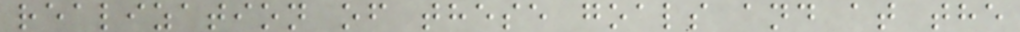realization of these goals and at the
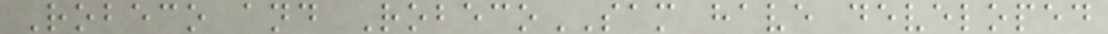Robeco and RobecoSAM have developed
